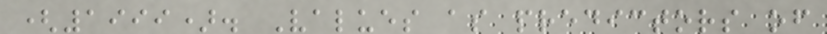(1999). Values as predictors of
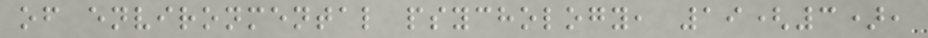of environmental psychology, 19(3),
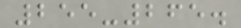255-265.
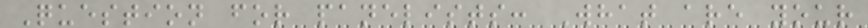Question for panelists: What are your
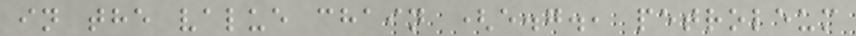in the value chain (e.g., petroleum
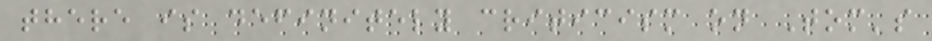there is definitely criticism on Tom's
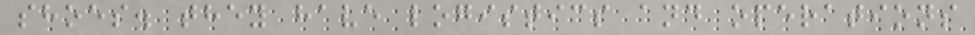shoes. they have logistics and operations
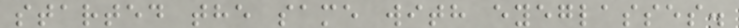started the same with eyeglasses.
